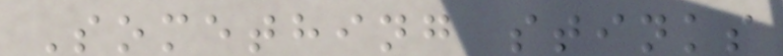Something stinks
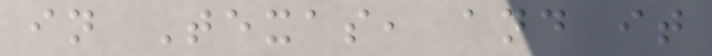in Texas, and it
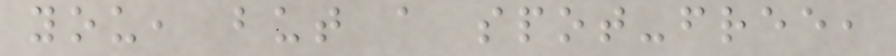you, but a spot-free,
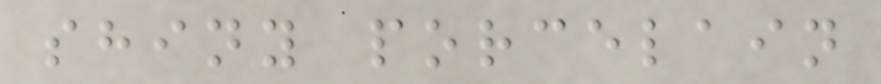shiny porcelain
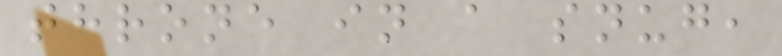throne in a snug,
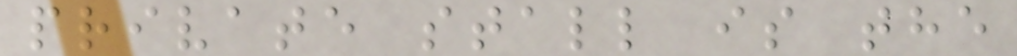private stall is the
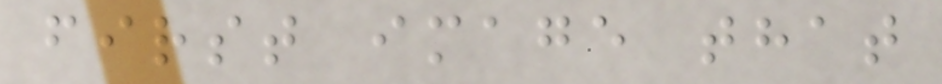first image that
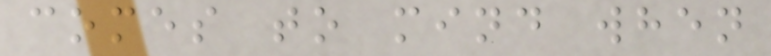comes to mind when
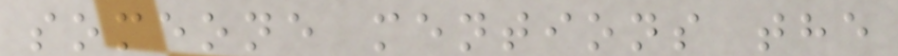someone mentions the
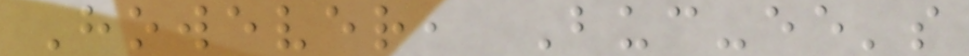However, Buc-ee's
